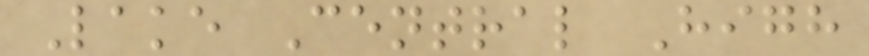Lake Central High
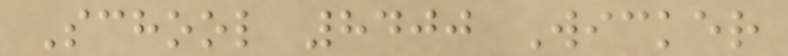School 8400 Wicker
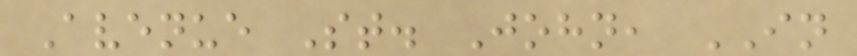Avenue St. John, IN
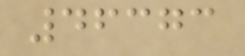46373
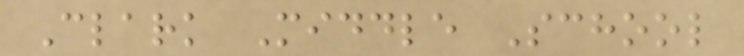Clark Middle School
